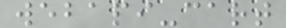webapi-cart
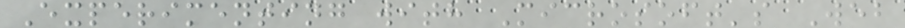Experimenting with Microsoft's Web
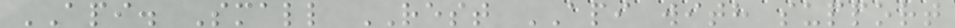API. Small REST API with support
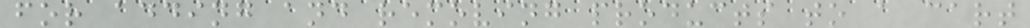for adding and removing products to a cart
